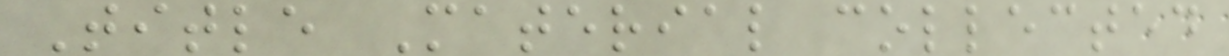Title Material collected
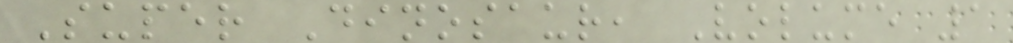Super Dinosaur, Volume 1
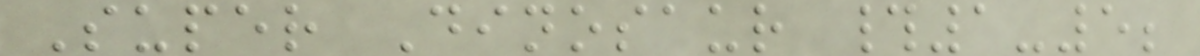Super Dinosaur #1-5;
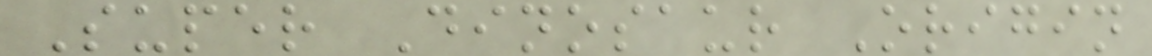Super Dinosaur Origin
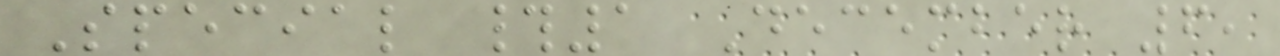Special #1 December 6,
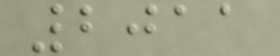2011
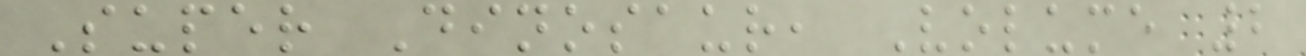Super Dinosaur, Volume 2
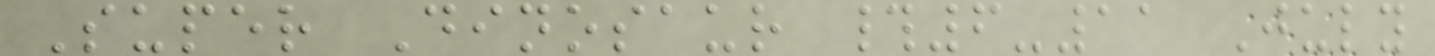Super Dinosaur #6-11 July
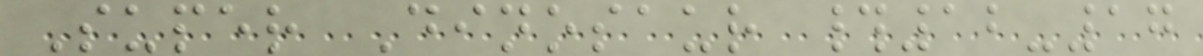Super Dinosaur #12-17
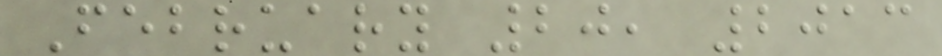February 20, 2013
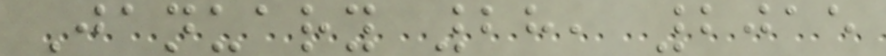January 28, 2015
